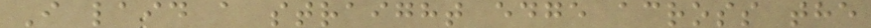I laid a straight edge across the
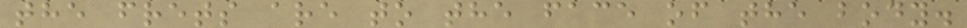the frets are to the face of the body.
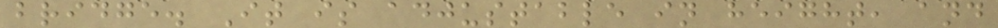bridge. It is adjustable in height, and
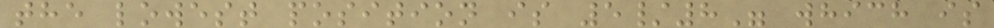the lowest position is 5/8" which is
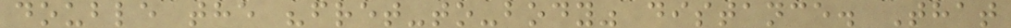double the "fret-to-body" distance. That
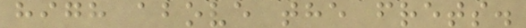high above the frets.
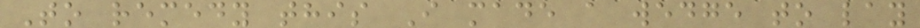To remedy this I made a wedge to lay
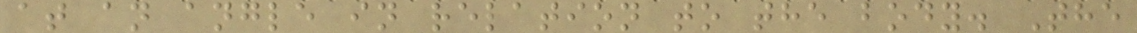at an angle in relation to the body. The
